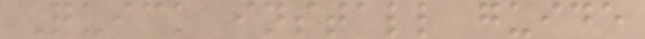Quick install guide
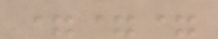===
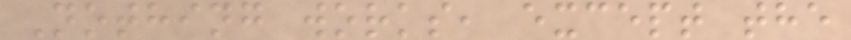Nothing works, except the
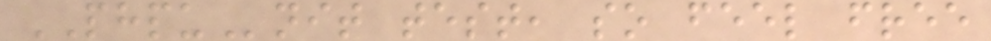PHPUnit test, so feel free
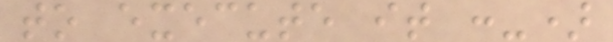to execute it :-)
